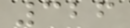326
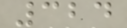324
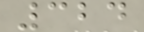324
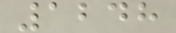1248
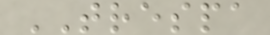TRESPA
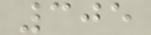305
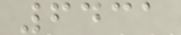6431
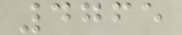4765
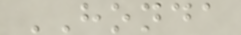HONDA
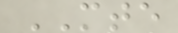MTE
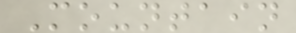Mountain
